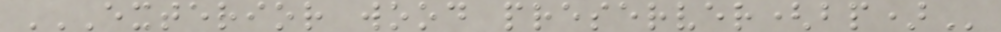EXTERIOR WOOD PRESERVER(BP)
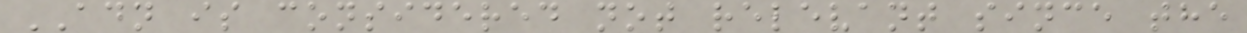ADN is considered not relevant since the
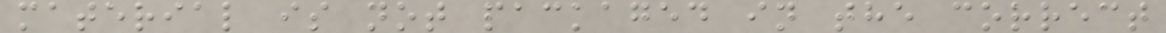material is not packaged in the correct
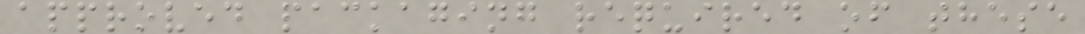approved packaging required of these
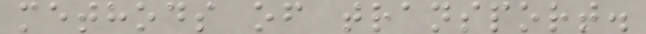methods of transport.
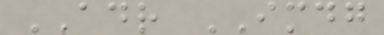ADR IMDG
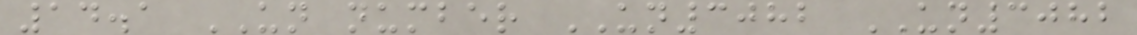14.1 UN number UN3082 UN3082
